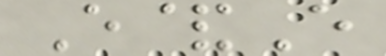E&E
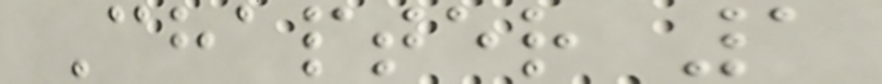Chapter 1
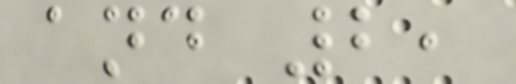and 2,
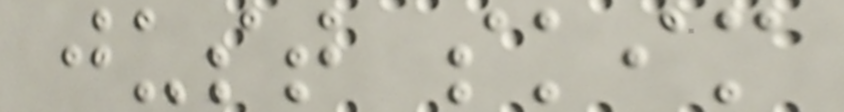just skim
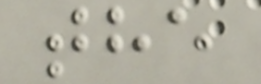the
